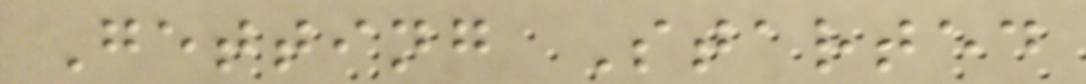Getting Started
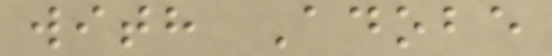with Adobe
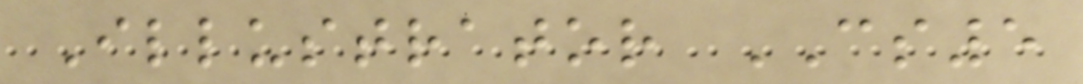Illustrator CS5
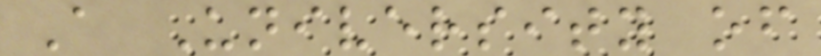A University of
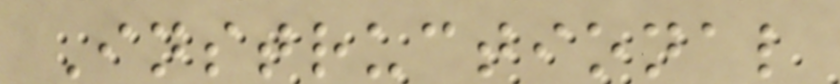Instructional
